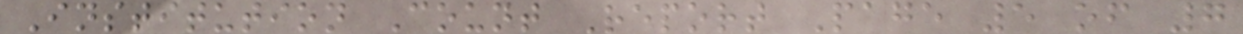Institution Count Report Page 5 of 7
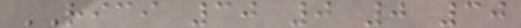RICI 30 0 0 30
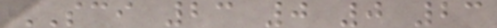SCI 23 0 0 23
